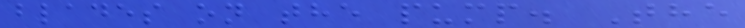blades on the pump. The
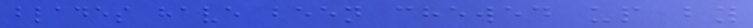blades have been chewed up by
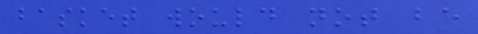basket would not be
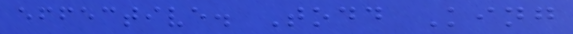effective. Todd King
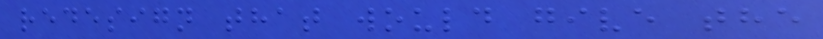redesign that would give the
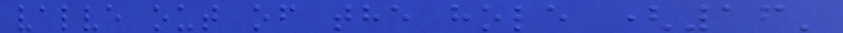valve out of the hole (16'
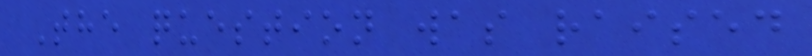The question was raised
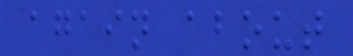again about
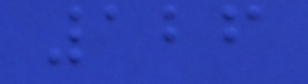126
